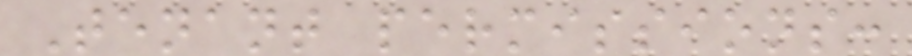Tenant permissions:
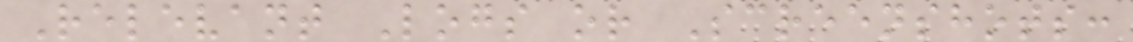Relevant Logs or Screenshots:
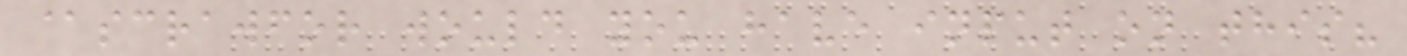@scrawfor would you have input on this?
